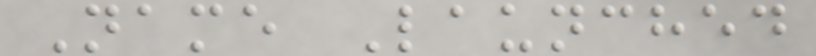Name Launched
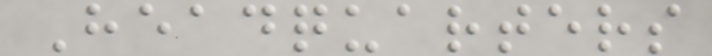Headquarters
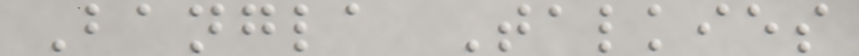Bangla Talkies
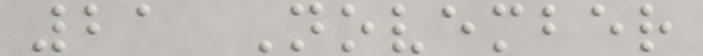21 November
